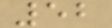52
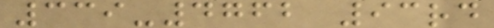339-4762 93rd
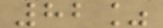82%
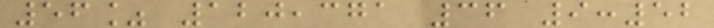56% 120,371 36 9:52
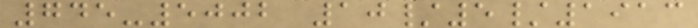745-5002 10/5/1913
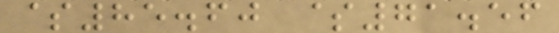$85.60 $71.56
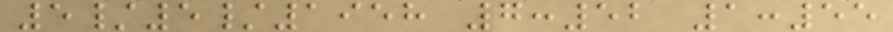5/5/1958 7:52 1:55
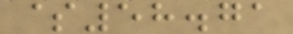$58.71
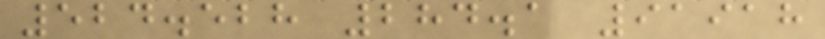524.528 284.1 91918
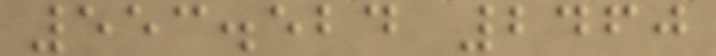553.524 2460
